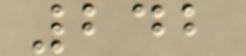242
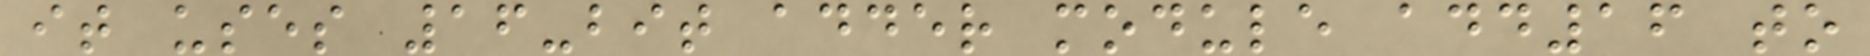it uses 16-bit adder module add16 to
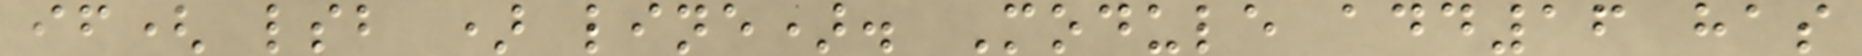if( lsb ) line). Module add16 has
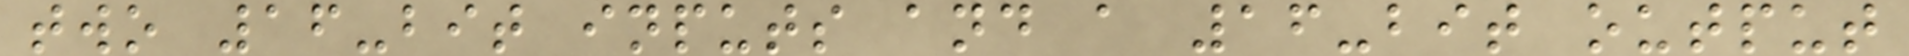two 16-bit inputs and a 16-bit output
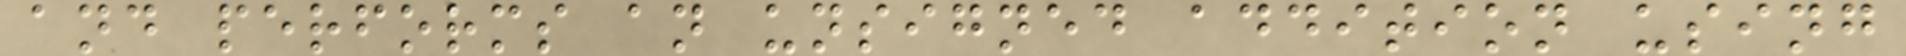and performs an unsigned addition using
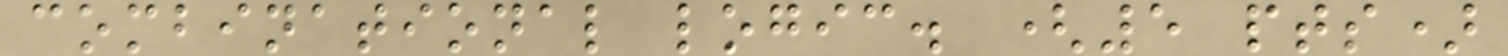combinational logic. (5 pts)
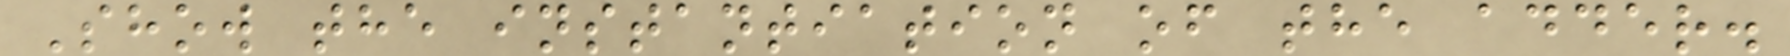Show the instantiation of the adder.
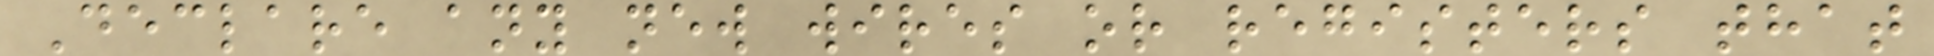Declare any new wires or registers that
